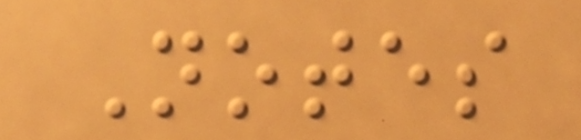Notes
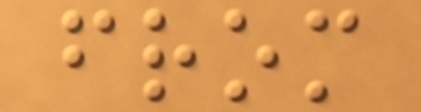from
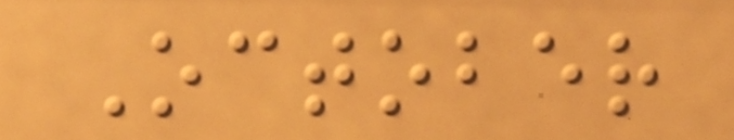October
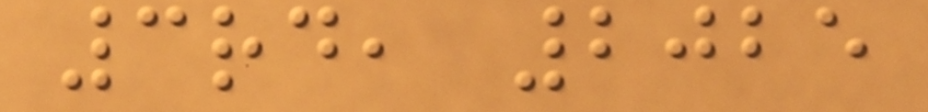3rd, 2025
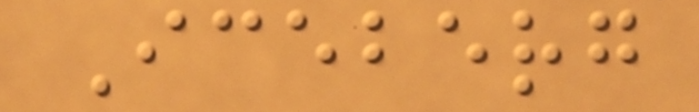Iceberg
